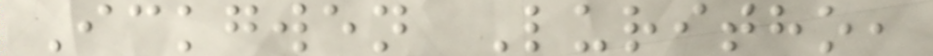Ickgwen Luritho,
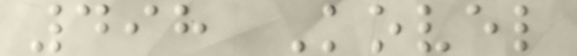498 Kovel
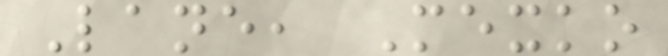Lane, Mexko
